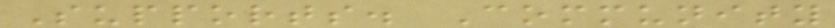Supports. Community
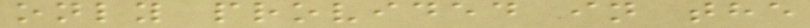only provided in the
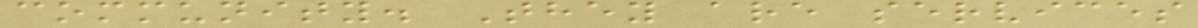community. They are services
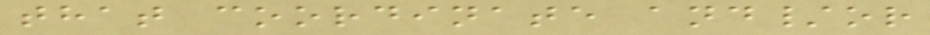that coordinate and/or
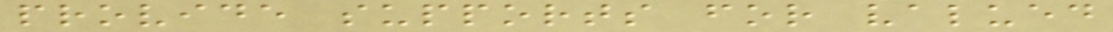provide supports for valued
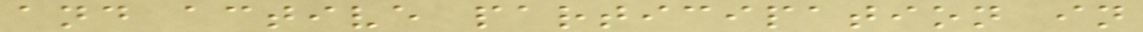and active participation in
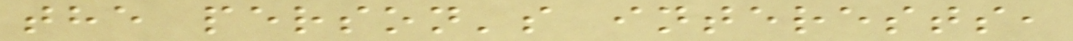the person's interests,
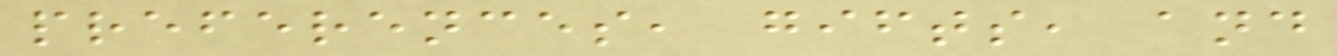preferences, gifts, and
